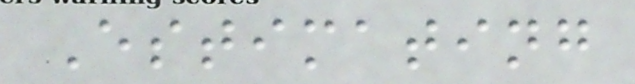Estimating
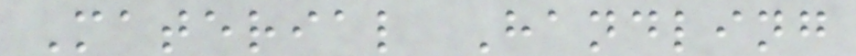Material Handling
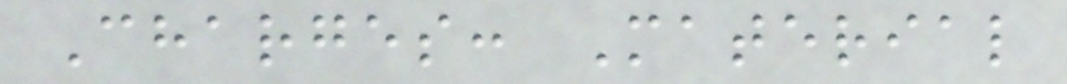Charges: Material
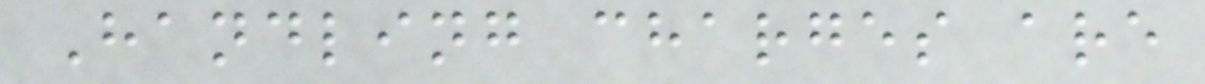Handling charges are
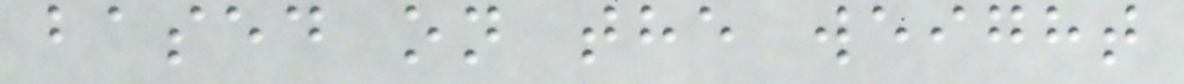based on the weight
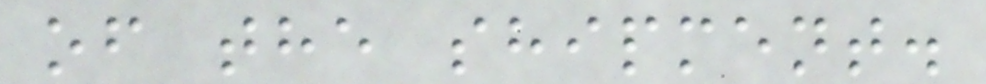of the shipment.
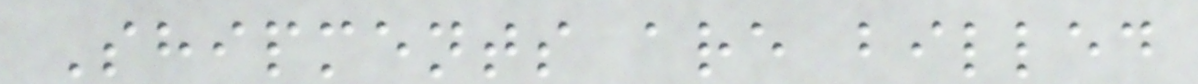Shipments are billed
